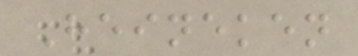Heineken
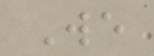We
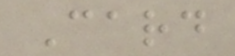Card
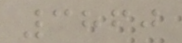3860
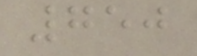750
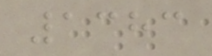1383
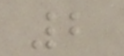2
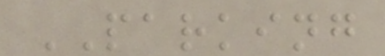PARKING
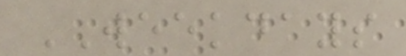WEEKDAYS
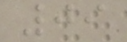09
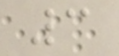3
